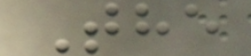The
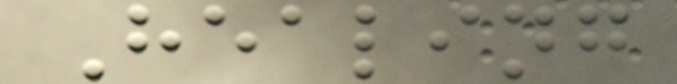Healing
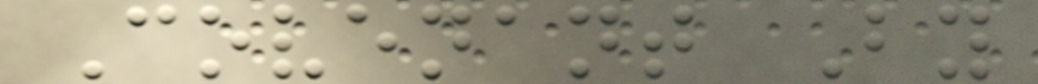Covenant By
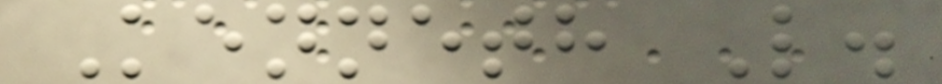Kenneth L.
